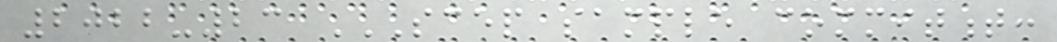2022-23 SCEP SAMPLE COMMITMENT:
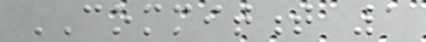COMMITMENT 1
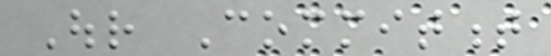Our Commitment
